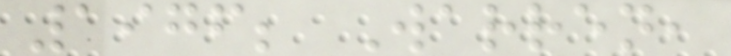1976; Warren,
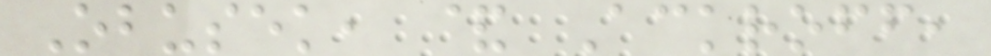Obusek, & Ackroff,
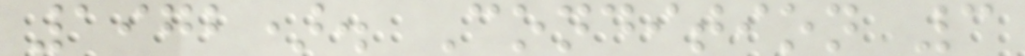1972). Condition 3
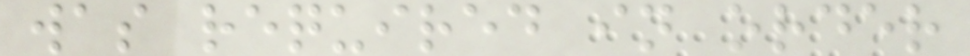was required in order
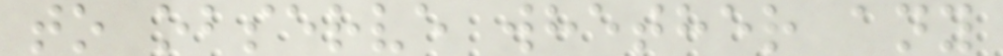to observe whether any
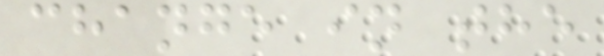change in the
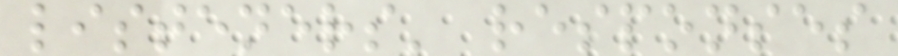listeners' responses
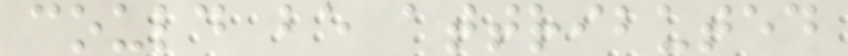could be attributed
